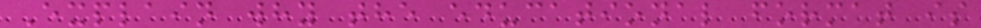Explain why the educational format is
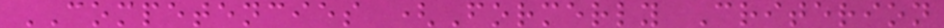COMPETENCIES (Formerly Criterion
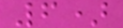6)
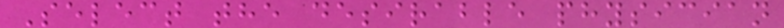Select the desirable physician
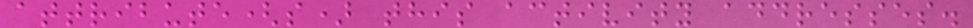attribute(s) this activity addresses.
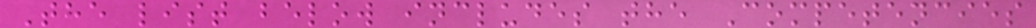The list below includes the Competencies
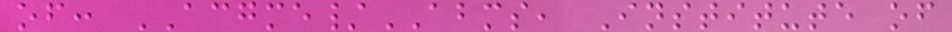of: ACGME/ABMS, Institute of
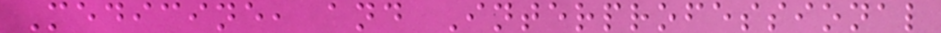Medicine, and Interprofessional
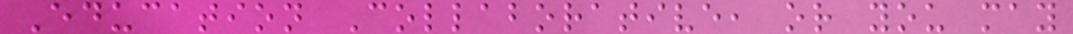Education Collaborative, or you may
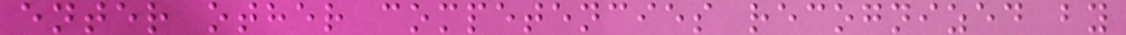enter other competencies recognized by
